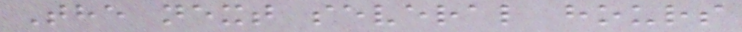The next several hours
